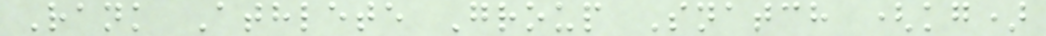Rank Athlete Group Snatch (kg)
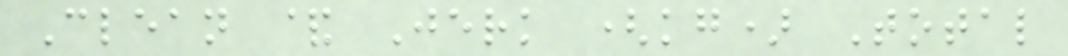Clean & Jerk (kg) Total
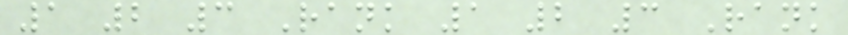1 2 3 Rank 1 2 3 Rank
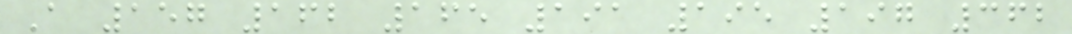A 157 162 165 191 195 197 362
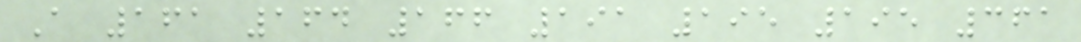A 161 164 166 191 195 195 361
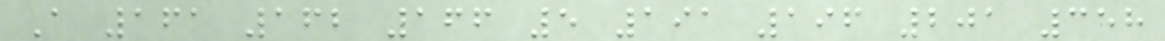A 161 162 166 5 191 196 201 358
